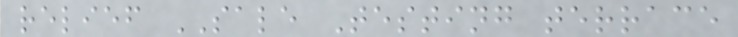relief SALE Testing terrace
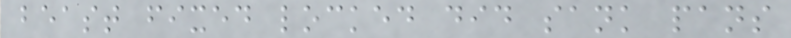beast fixed locked did sank pans
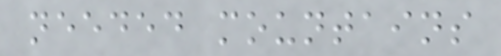needed mountains
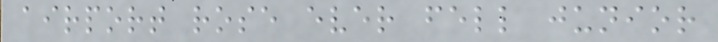airport rose ever fell junior
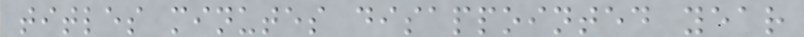titles minutes disappointed year
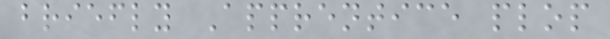briefly Apprentice plop
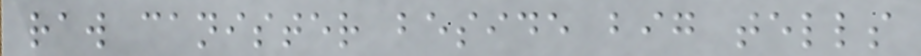raw canister beside big tells
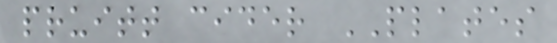pruitt cider PLATES
